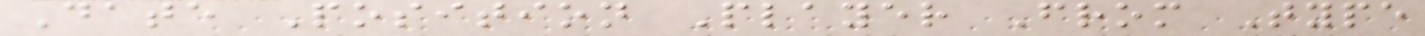Date Position Player From Type
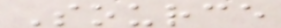Source
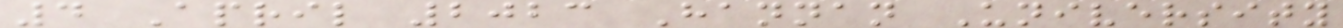4 April 2023 Hannan University
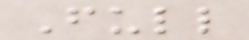Full
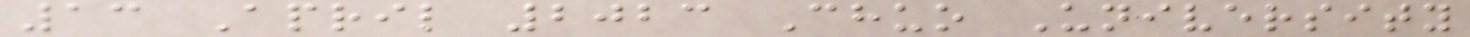13 April 2023 Chuo University
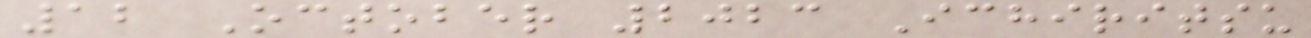12 October 2023 Ichiritsu
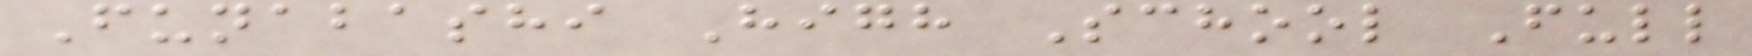Funabashi High School Full
